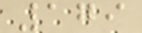179
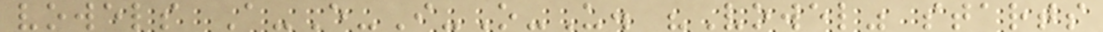vowels A-E-I-O-U. "Vowel" starts
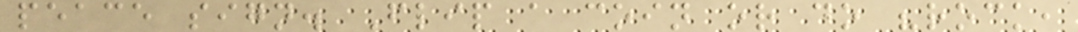peace sign. Flip a coin or do "rock,
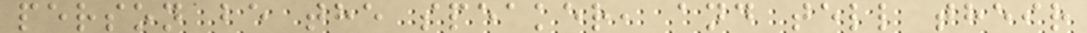person be the speaker, and tell their
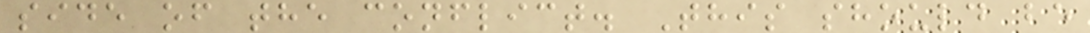side of the conflict. This should be
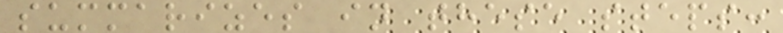summarizes in these steps:
